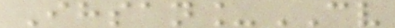Ihsan_CV
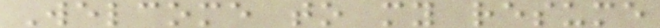Welcome to my resume
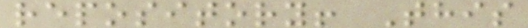repository! This
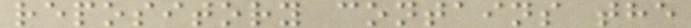repository contains the
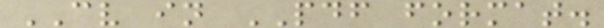CV in PDF format.
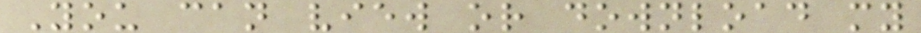You can view or download my
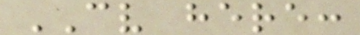CV here:
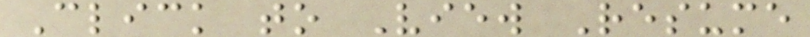Click to View Resume
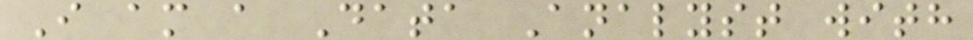I am a Data Analyst with
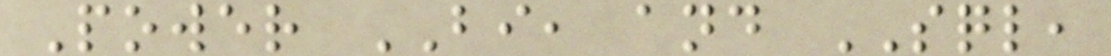Power BI, and SQL,
